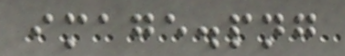image.png
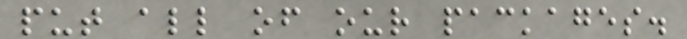put all of our packages.
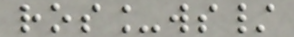ros_ws/
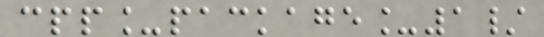cpp_package_1/
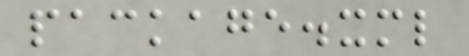package.xml
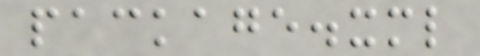package.xml
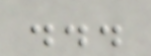...
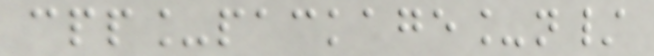cpp_package_n/
